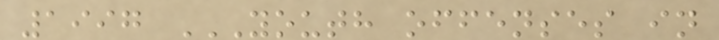1997 YOUTH OFFENSES IN
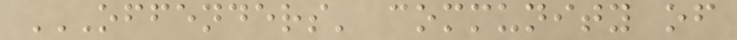OFFENDERS' COMMUNITY OF
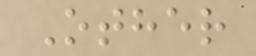Other
